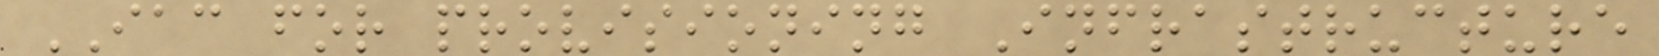IAC for provisioning Infrastructure
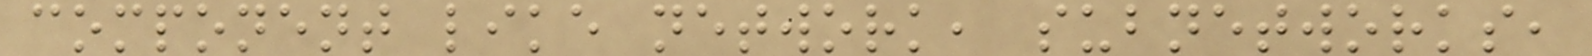component like network, subnetworks,
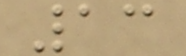13
